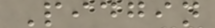Pidgin
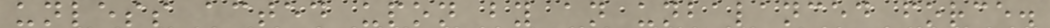unless acted upon by an unbalanced force.
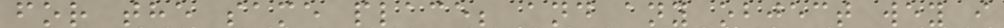for the same place; and any object wey i
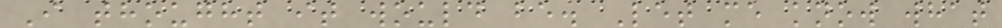I thought it would be. Let me know what
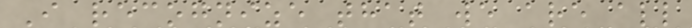I recognize that we are all
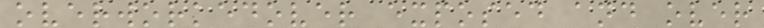overworkedover exposed and over
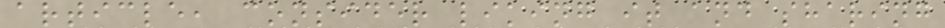article, consider liking it and sharing
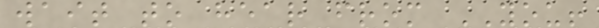wait to hear from YOU!
